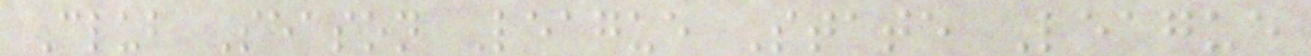Club Season League State League
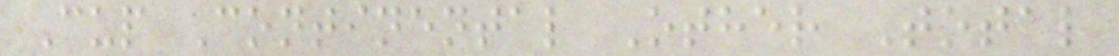Cup Continental Other Total
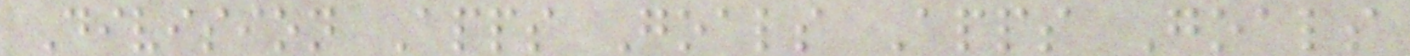Division Apps Goals Apps Goals
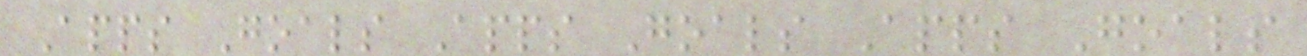Apps Goals Apps Goals Apps Goals
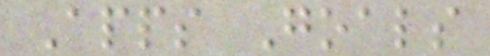Apps Goals
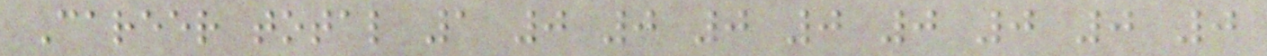Career total 1 0 0 0 0 0 0 0 0
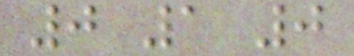0 1 0
